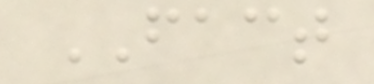FACT
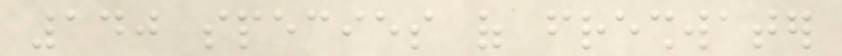140 species of freshwater
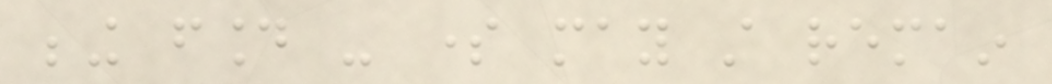being found - some may still remain
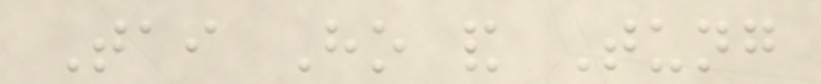Tai Ho and Tung
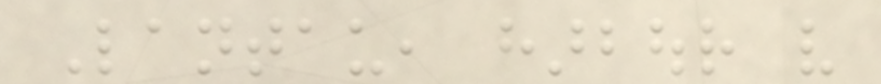Lantau, harbour very
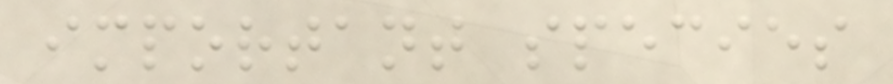important species
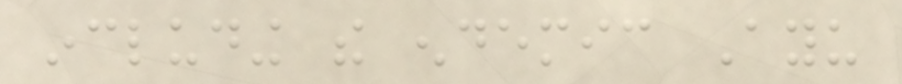including the endemic Ayu
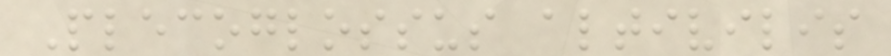Plecoglossus altivilis
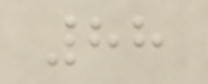88
